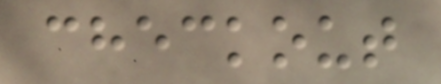checkout
